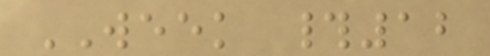WEEK #12
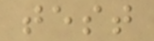test
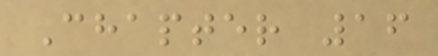Chapter 16
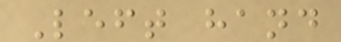Left hand
